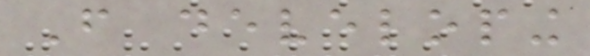From developing
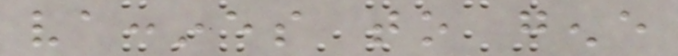vaccines to gene
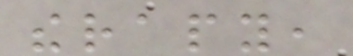therapy,
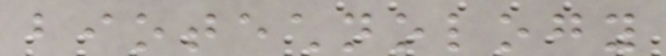biotechnology
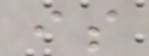is
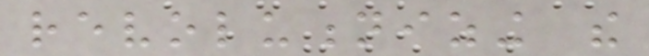revolutionizing the
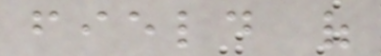field of
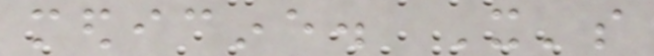medicine. It's
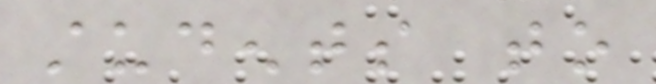students to
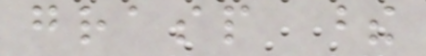grasp these
